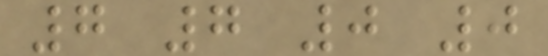7 7 0 0
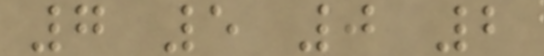7 5 0 2
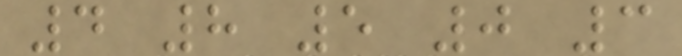4 8 5 0 3
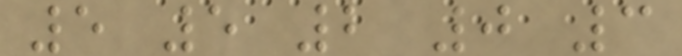5 5 2 0 3
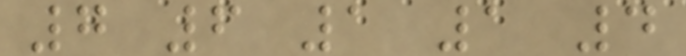7 6 1 1 4
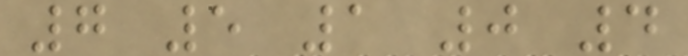7 5 1 0 4
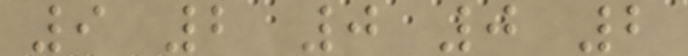9 2 0 0 2
